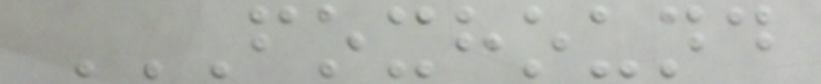FOXHOUND
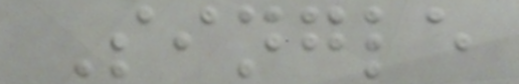Single
